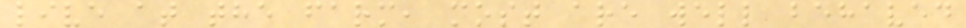live at the farm, most are well behaved
